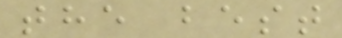the best
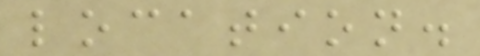location.
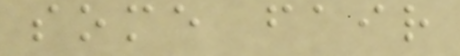some fair
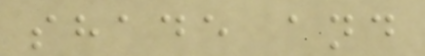shade and
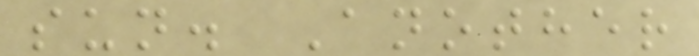sun. Another
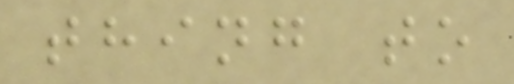thing to
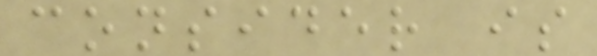consider is
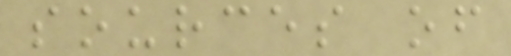sources of
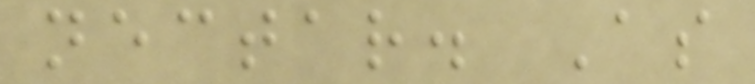nectar. As
